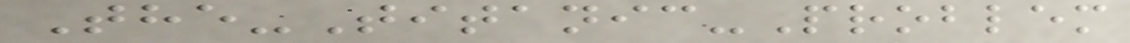The-Titanic-Problem
